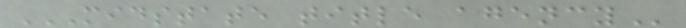MIDSTATE TITLE AGENCY
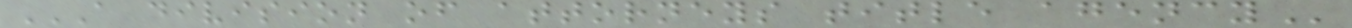A DIVISION OF ATTORNEYS TITLE AGENCY
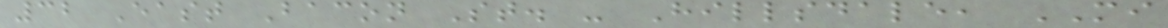32 East Bacon St. - Hillsdale, MI
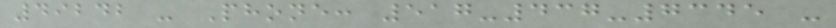49242 - Phone: 517-437-7345 -
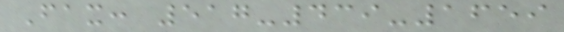Fax: 517-439-1659
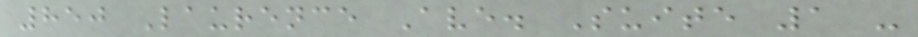850 Laurence Ave. Suite 1 -
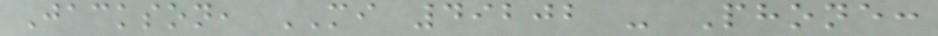Jackson, MI 49202 - Phone:
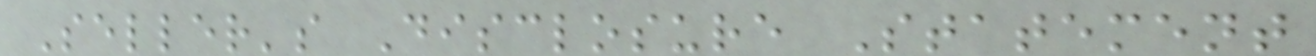Seller's Disclosure Statement
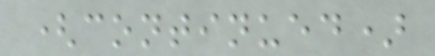(continued)
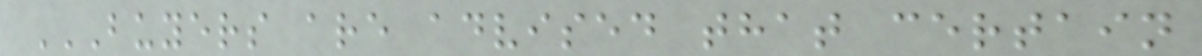BUYERS ARE ADVISED THAT CERTAIN
